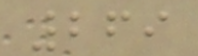269
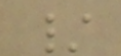/
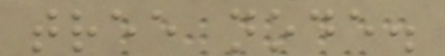tree node.
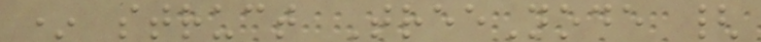* struct TreeNode {
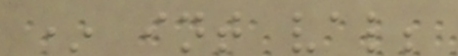* int val;
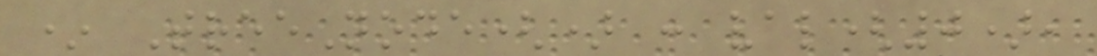* TreeNode() : val(0),
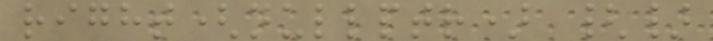right(nullptr) {}
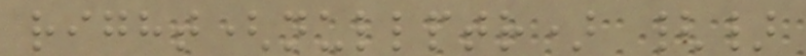right(nullptr) {}
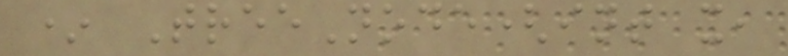* TreeNode(int x,
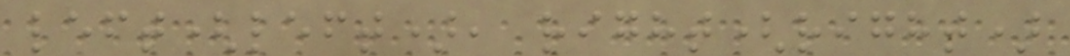left(left), right(right)
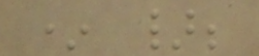* };
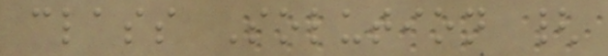class Solution {
